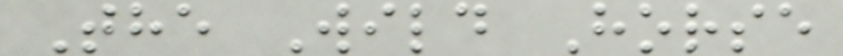The Wild Horse
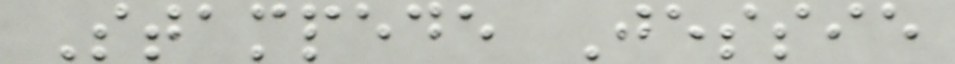Stampede Jessie
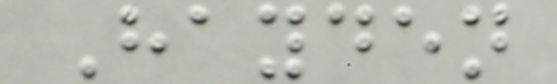Hayden
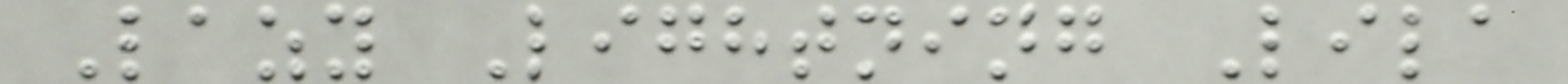Lazy Lightning Lila
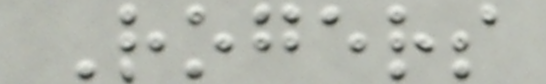Rogers
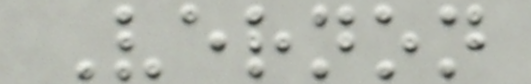Vernon
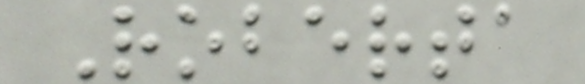Roberta
